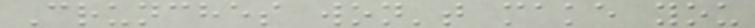Crunches won't make you
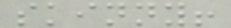skinny!
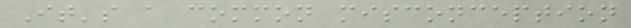It's a common misconception
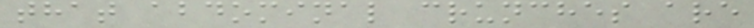that abdominal crunches are
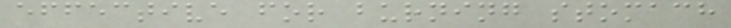effective for burning stomach
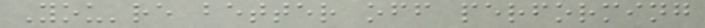You're better off performing
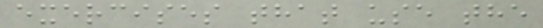exercises that use the
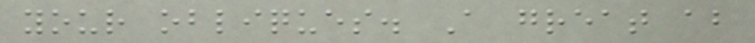your obliques. A great ab
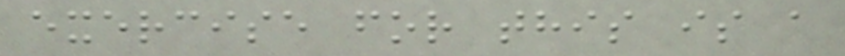exercise for this is a
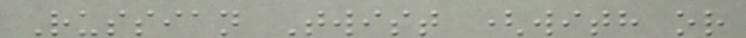Russian Twist (with or
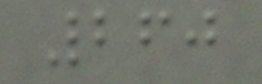260
